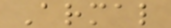Armal
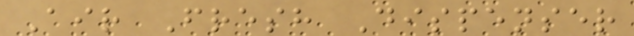Air Fresh Dispenser
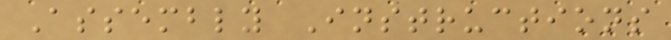Assembly Instructions
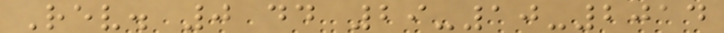Rev. 0 dd 29-10-2014
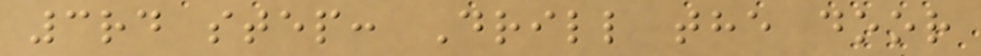3rd step: Drill the door
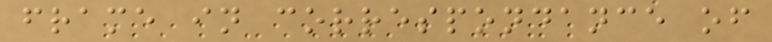frame in correspondance of
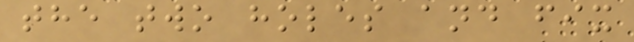the two holes and fix
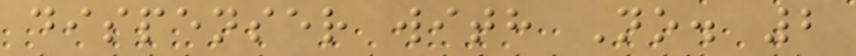dispenser with No. 2
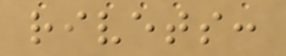rivets:
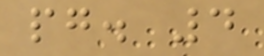pg. 4
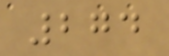274
